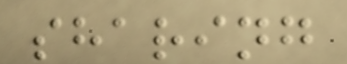sharing
